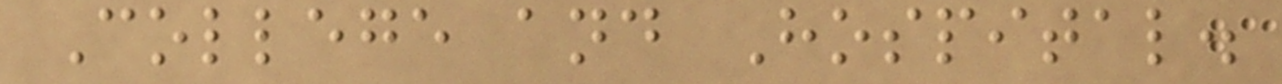College and Hospital.
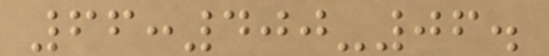66:400-06.
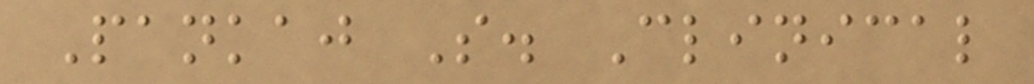Pankaj S. Clinical
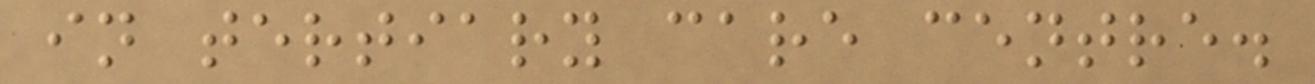in tertiary care centre.
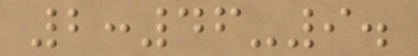2:46-9.
